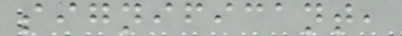significant,
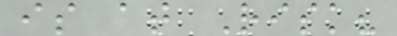is at Risk?
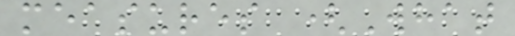measures (What
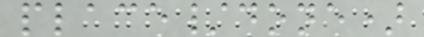place/done)
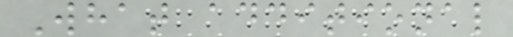What additional
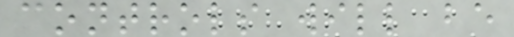controls will be
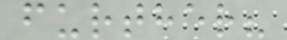further?
